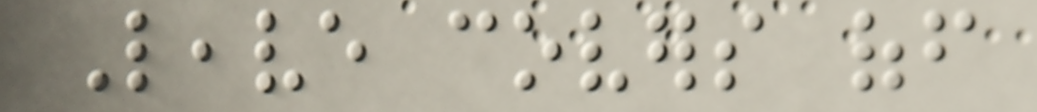Leave covers off
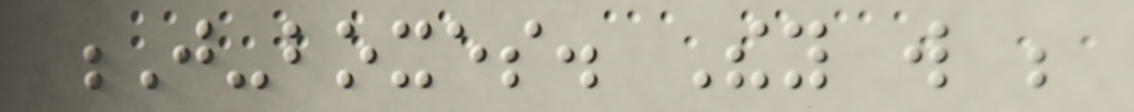J-boxes. They will be
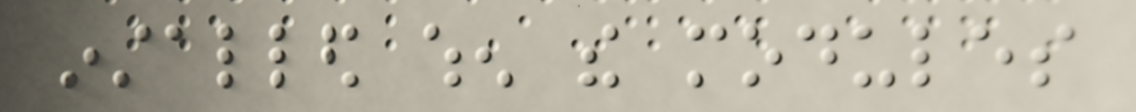installed when the modules
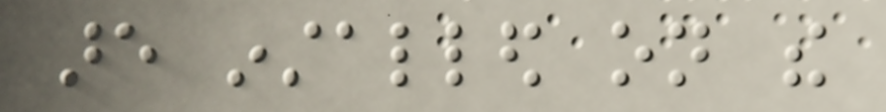are installed on the
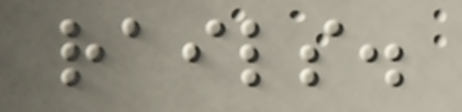rails.
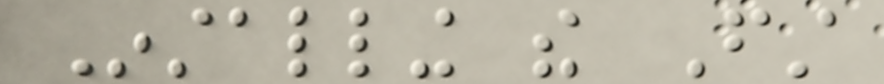Installing the First
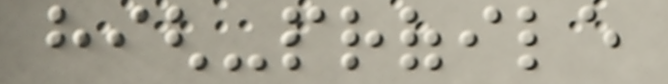high-profile
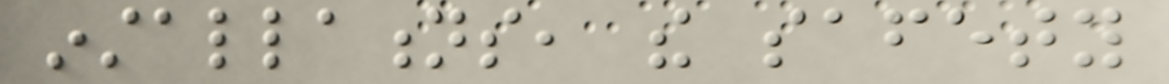installations, the safety
